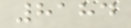8184
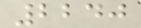2240
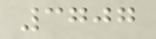3707
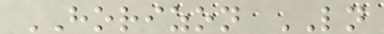HORIZON LN
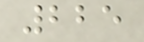225
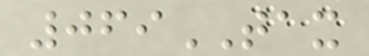069TAX
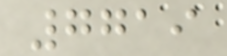7719
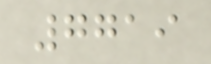7719
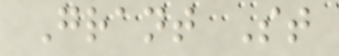Grant St
